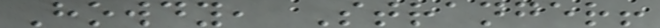Howdy, Stranger!
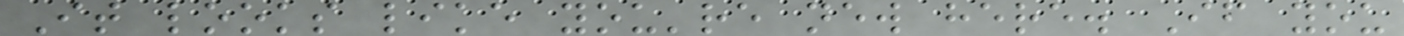It looks like you're new here. If you
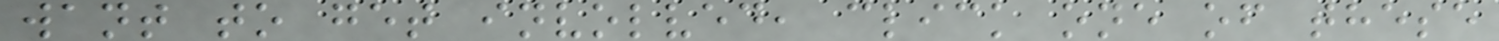want to get involved, click one of these
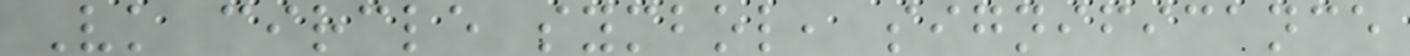Vk circle symbol, significance
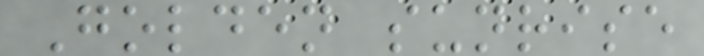Golden sunrise
